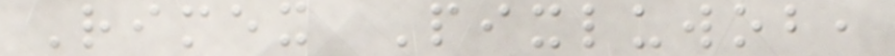Rimex Pixluwob,
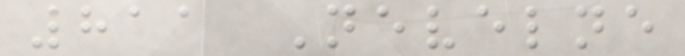811 Nevelne
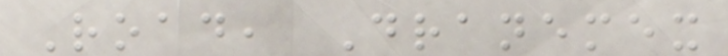Road, Dranemex
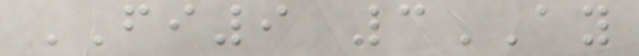FI9 3AY
